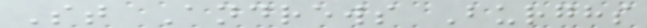St Andrews Burghs
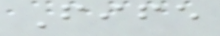Fife
